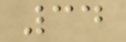34
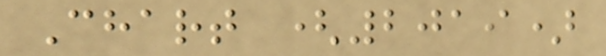Chart (2019)
